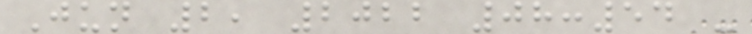Jun 2, 2022 08:54 -
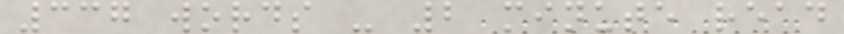337 words - 2 minute read
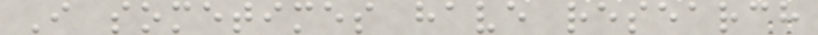I sometimes have research
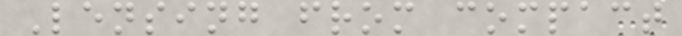Lensing from compact
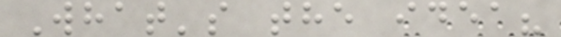What's the idea?
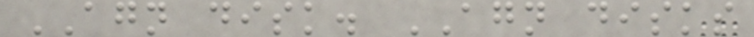AGN disk. AGN disks
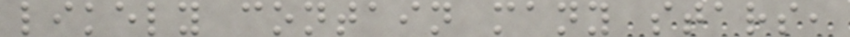likely contain many stars,
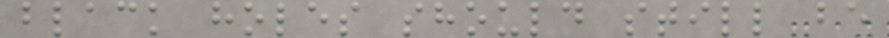black holes should still be
